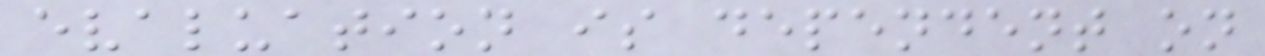evaluation is dependent on
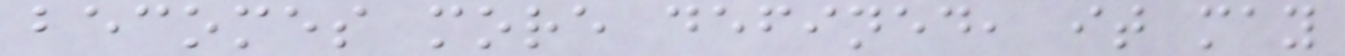becomes more defined, it may
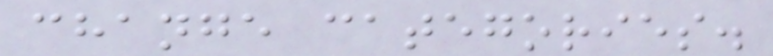change categories.
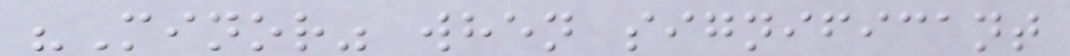"Minor" when significant
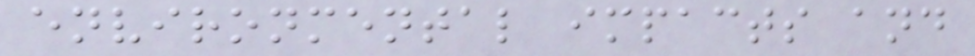environmental impacts and
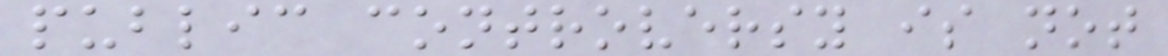public controversy is not
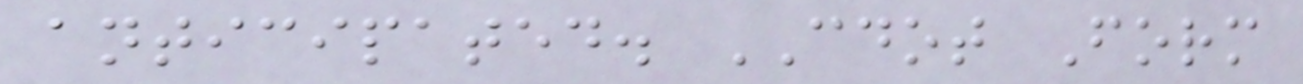anticipated. CDOT Form
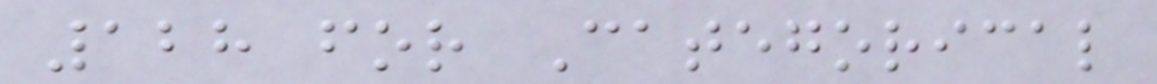128 for Categorical
